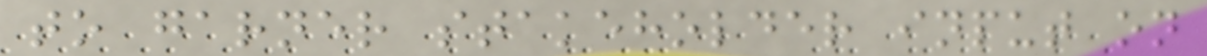to garner stakeholder input on
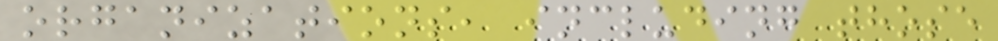organizations, including those
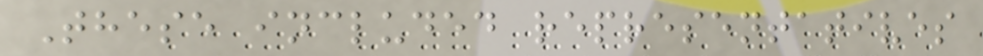These included representatives
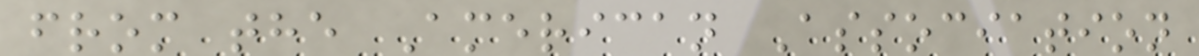from the American Association
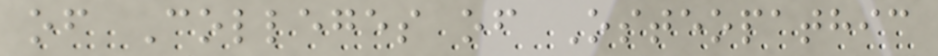of Colleges of Osteopathic
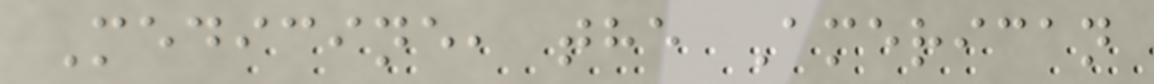Medicine, the American
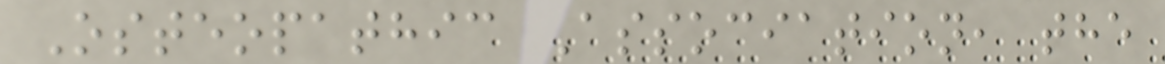Osteopathic Association, the
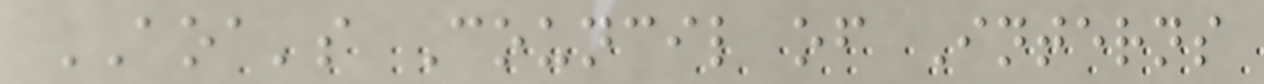AOA's Council of Interns
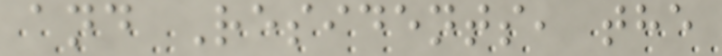and Residents, the
